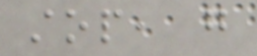stop, go
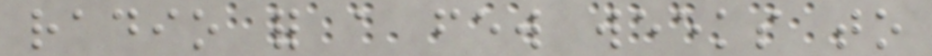radio for a few weeks to
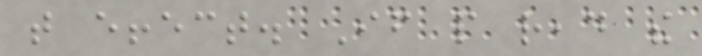that effect. If people read the
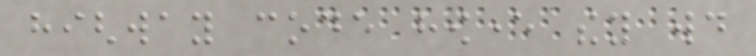highway code however they would
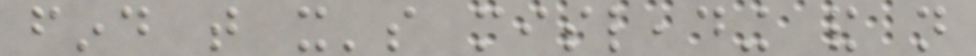find that it's misleading and not
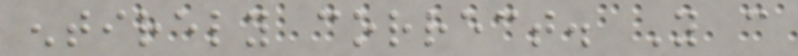entirely correct. You can
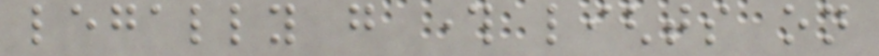legally go through lights on
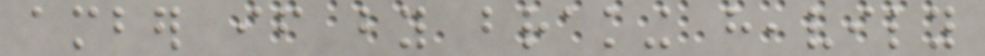amber if by braking heavily
